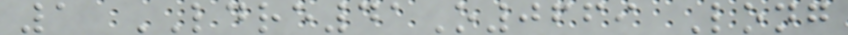1 LDRE41O0669 Long
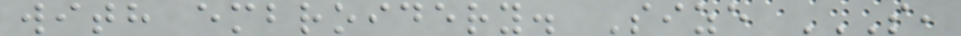with embroidery. Size S,
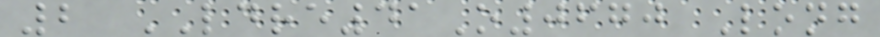2 LDRE41O0670 Long
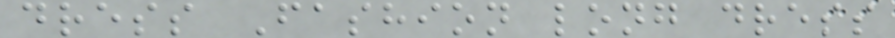dress Fashion long dress
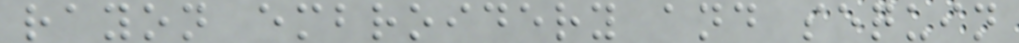rayon embroidery and sequin
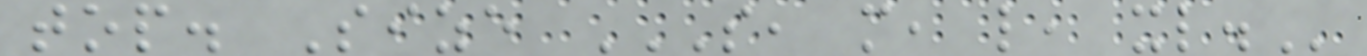top. Size S, M, L, XL.
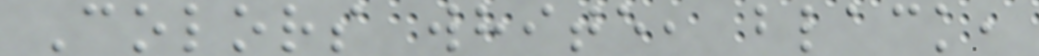Colors white, black,
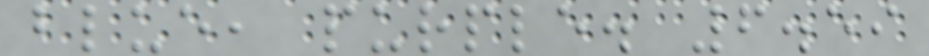blue, purple. 6.59
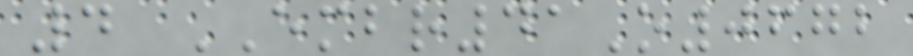4 EMBR41O0672
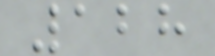128
